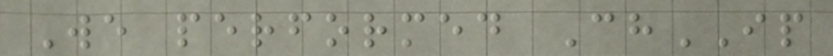We performed ChIP
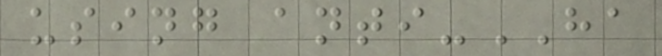using anti-HA
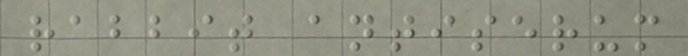rabbit antiserum
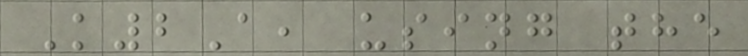K2A, using the
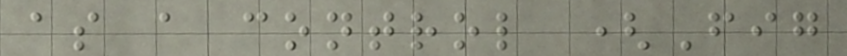as a control (Fig
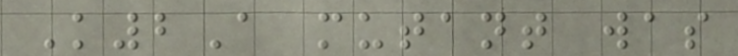K2A mutant was
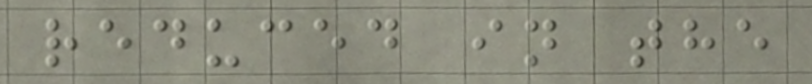reduced in the
